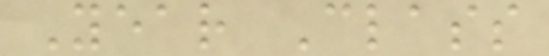Year Class
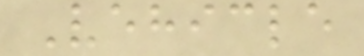Vehicle
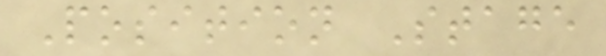Position Stage
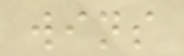wins
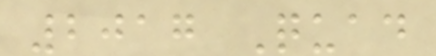2017 Quad
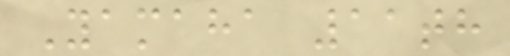Yamaha 11th
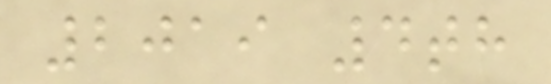2019 4th
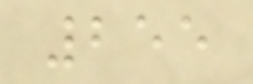255
